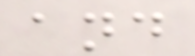and
